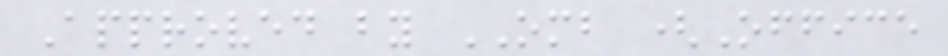Approved by OMB (Office
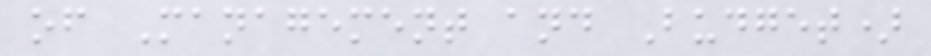of Management and Budget)
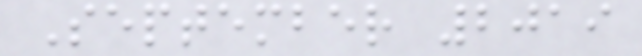September 2019
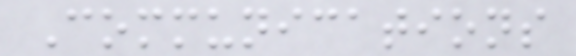Communications
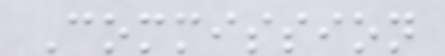Commission
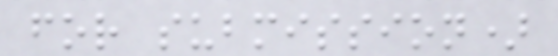for submission)
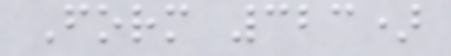Form 323)
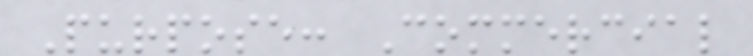Purpose: Commercial
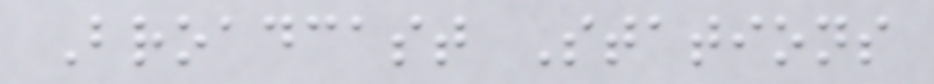Broadcast Stations
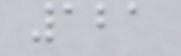121
